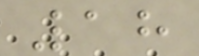18
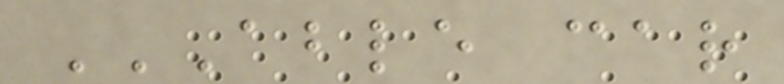ABLE CAR
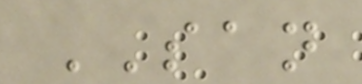SAN
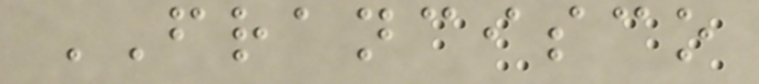FRANCISCO
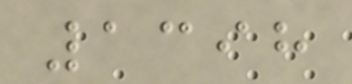1398
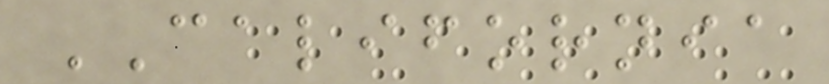CALIFORNIA
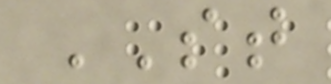ST
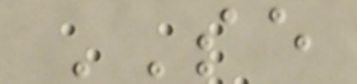SE
